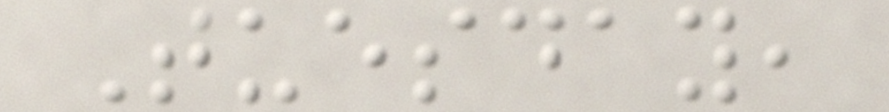Tuesday,
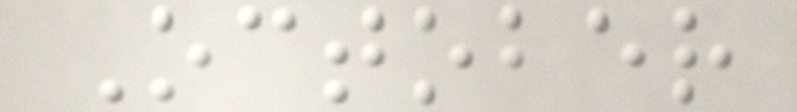October
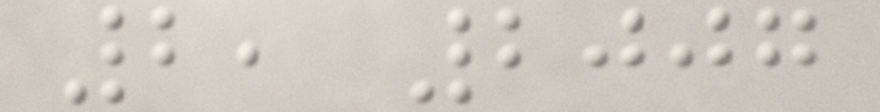2, 2007
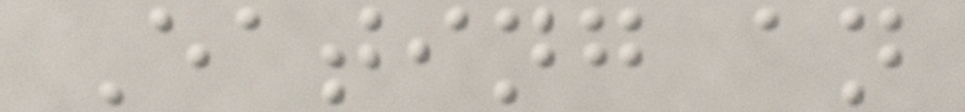Eating an
